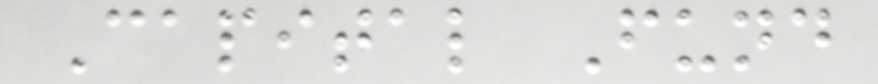Capital Fund
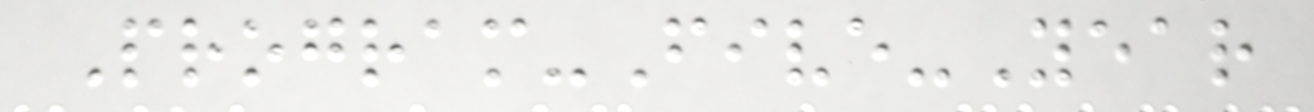Program-Five-Year
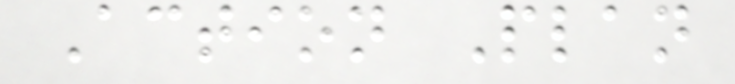Action Plan
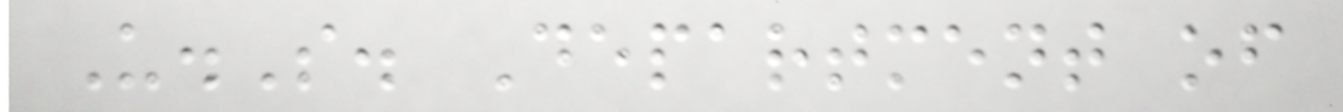U.S. Department of
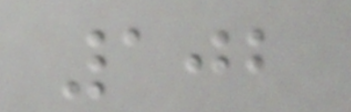102
